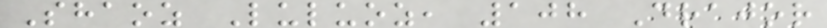Shaoz Luluoz, 108 Drajor
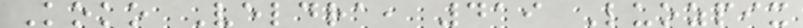Koko Veldra, 419 Luozpix
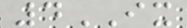4IX
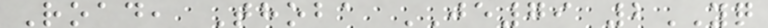Road, Thoba JE79 2YQ
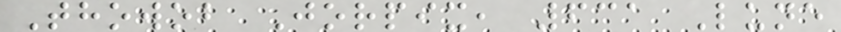Thowob Jorpix, 631 Lune
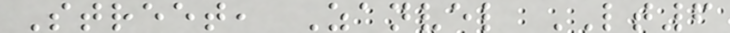Street, Zanvel LT6
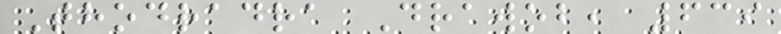Thodradra Drawob, 639
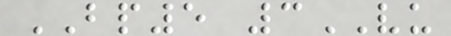BP5 3VU
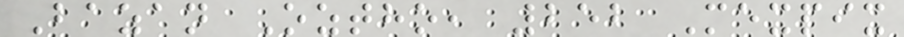Bazan Oztho, 252 Mexpix
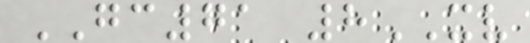GC71 8XV
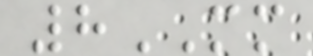8MM
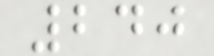240
